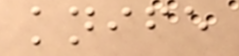knife
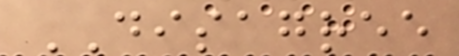DISAGREE
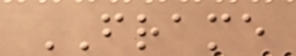FRAME
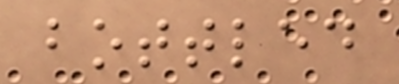bottled
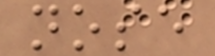nose
